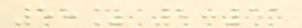58% 2:51
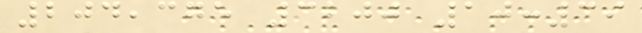204,375 3200 10:39
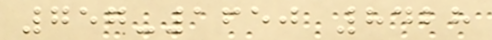757-1650 8428
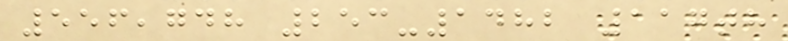556,748 253-1482 117th
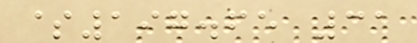$197.65 31
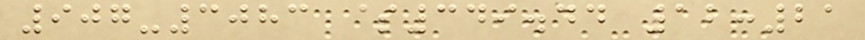907-3083 $349.44 12:21
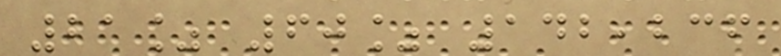21% 60% 142,236
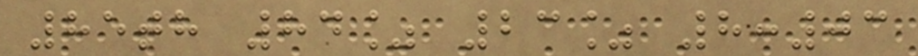85th 84% 23% 8:03
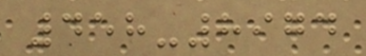458-8974
